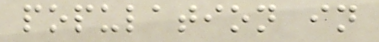population in
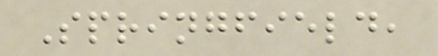Springfield,
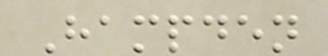Hampden
